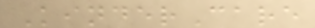KinderCare
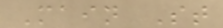Main St
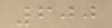600
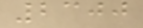2300
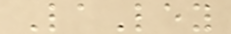LaLey
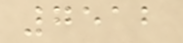7512
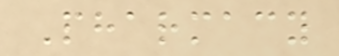Pharmacy
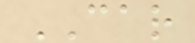CAR
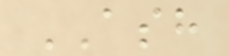ASH
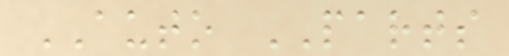AUTO PARTS
